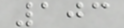103
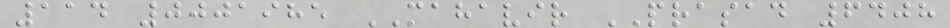114 0001985 MAHAVIR PRASAD 6408
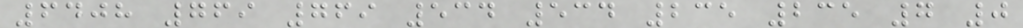6408 769 769 534 534 235 235 7 0
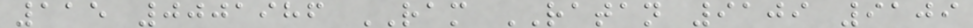115 0001986 RAM RATAN 9109 9109
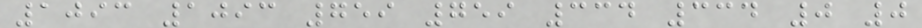1093 1093 759 759 334 334 0 0
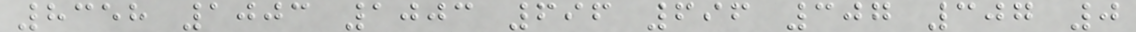8358 1003 1003 696 696 307 307 0
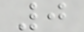0
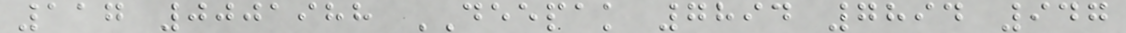117 0001988 DEEPAK 7894 7894 947
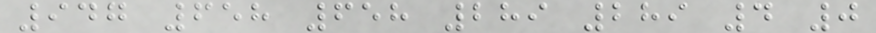947 658 658 289 289 4 0
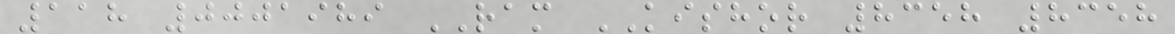118 0001989 RAM KISHOR 8358 8358
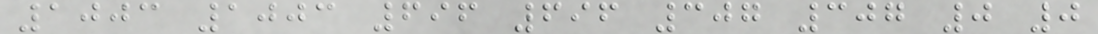1003 1003 696 696 307 307 0 0
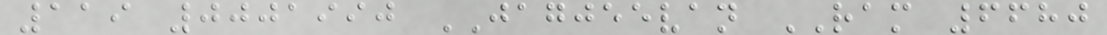119 0001990 JAGJEEVAN RAM 6680
